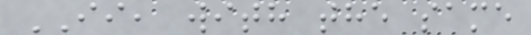II, with the same
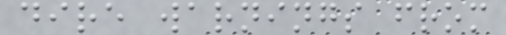dire warnings from
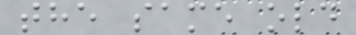the same old
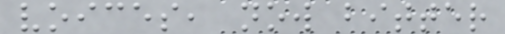voices, now bitter
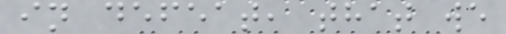in defeat, that we
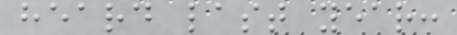heard last year:
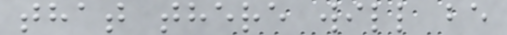that there will be
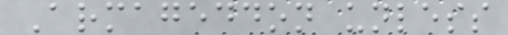Armageddon unless
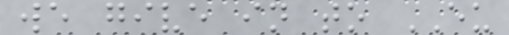we give in to EU
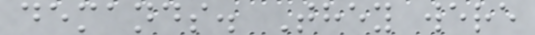demands. They were
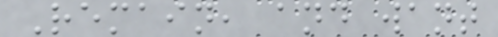Remain, and want
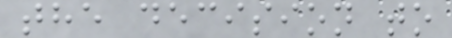the decision to
